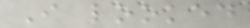I looked
